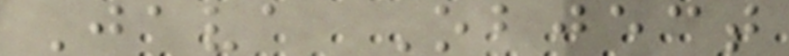Java Object
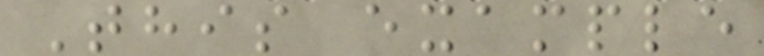This example
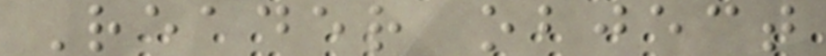Reader object
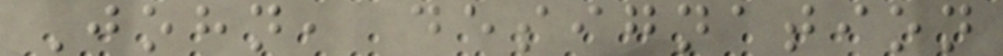John, designation
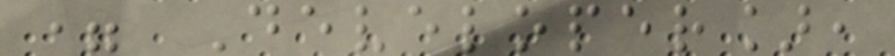= Developer],
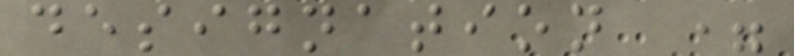designation =
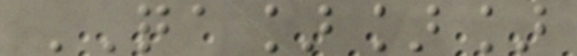QA]]]
